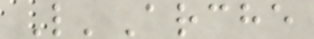L'Arche
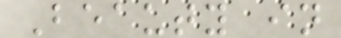Beauty in
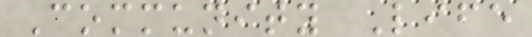Community Life
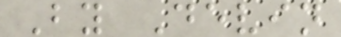By Devin
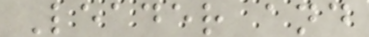Leader and
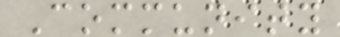Community
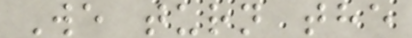We turn the
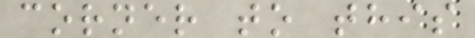corner to this
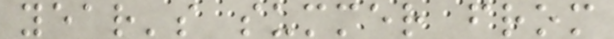year's summer from
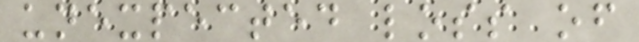unexpected loss of
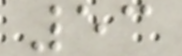53
